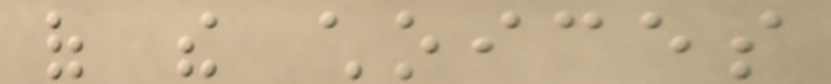of the choices
